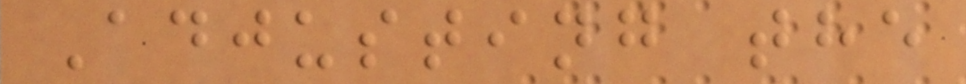Adjusting the
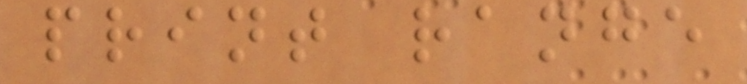print range
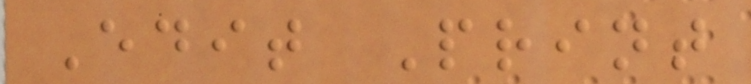Edit Print
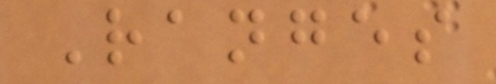Ranges
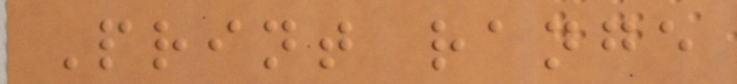Print range
